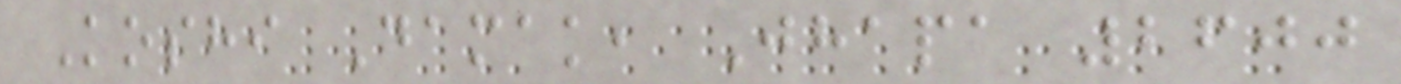Koshi Damak, Jhapa 2600
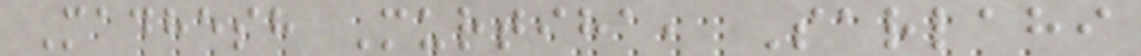Madhesh Murtiha, Sarlahi
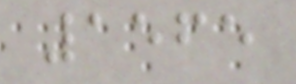1565
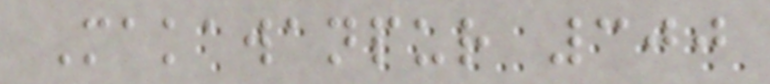Makawanpur 300
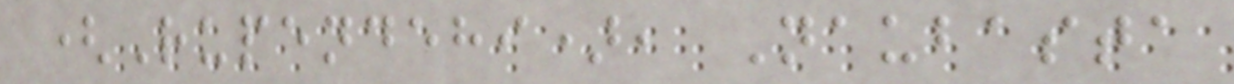(Rupendehi), Naubasta
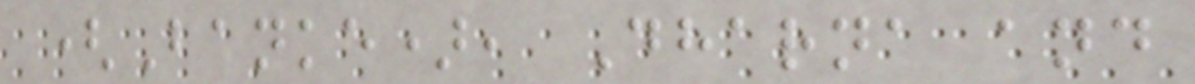(Banke), Dharna and
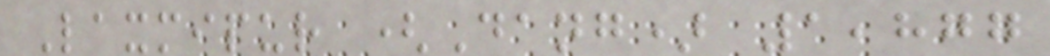Laxmipur (Dang) 1,877
